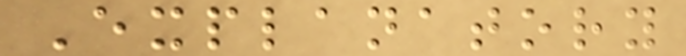Explanatory
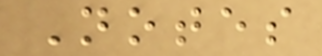Notes
